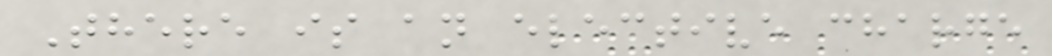There is an elective charge
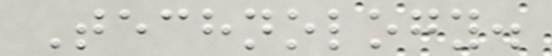Technology.
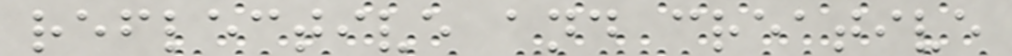reflective and creative
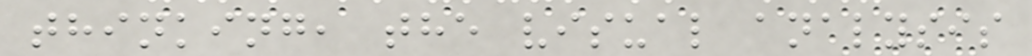thinking, the visual analysis
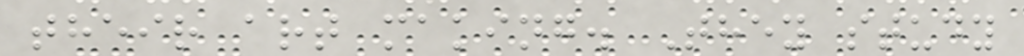their art making. They study
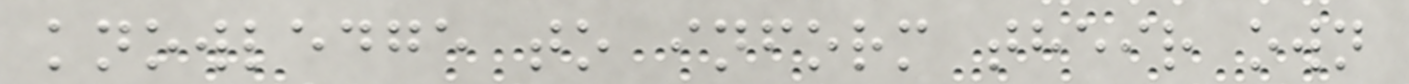knowledge to inform their own
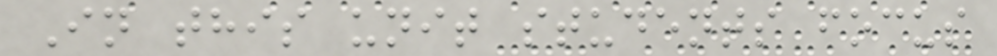In this unit students focus
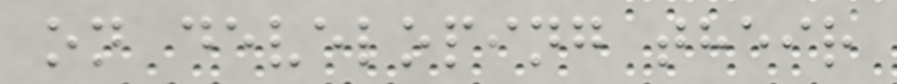on developing their
